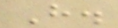H.
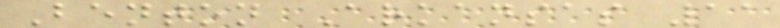Benton Arkansas 11
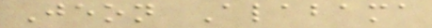Jeon Alabama
